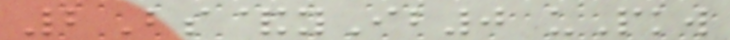2Bs&yIb0 uPkw
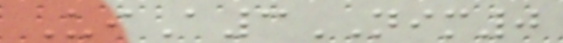UiA3NIM0
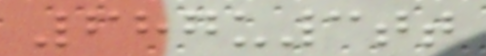687u3tt
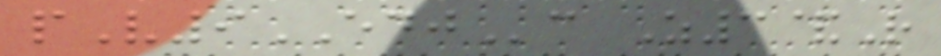pV9EDJc Z3&R
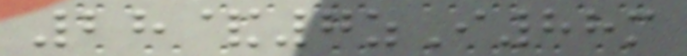28&7zI88m
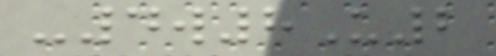-4w8U2
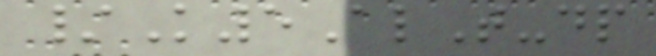/K5AlT-dp
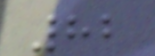82
